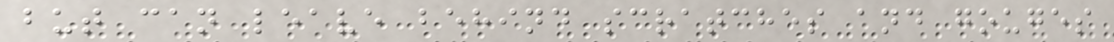but can leave behind scratches and gouges
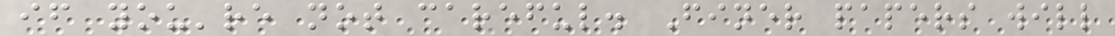if you're not careful. Finer papers will
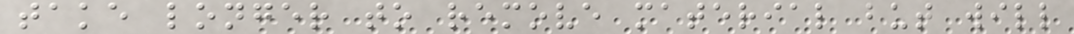take longer to remove material but will
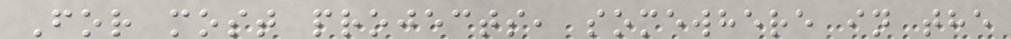For most projects, somewhere in the
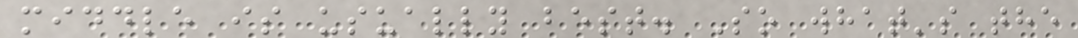middle is usually best. So what's the
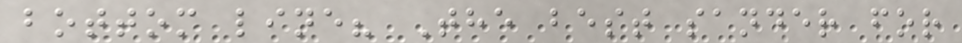bottom line? The best sander for
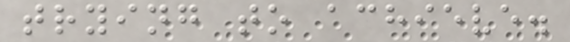trying to achieve.
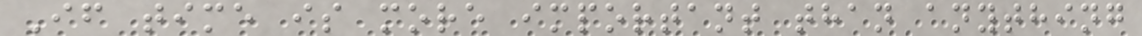If time is more important than anything
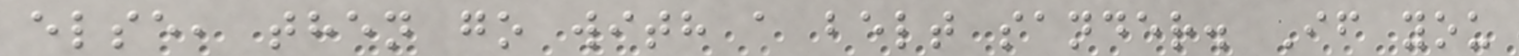else, then go with a belt sander. If you
